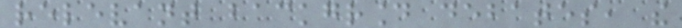relevant background debates, the
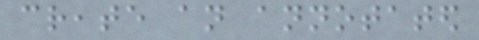create an annotated
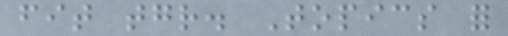fit together. Topics for
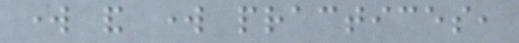work and work practices,
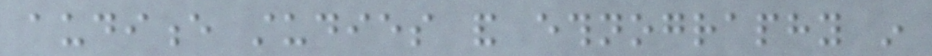audience studies and ethnography in
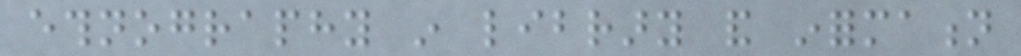ethnography in library and information
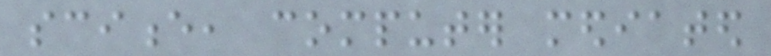science, computer mediated
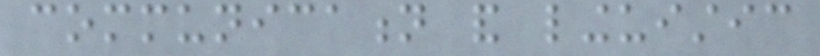communication and linguistic
